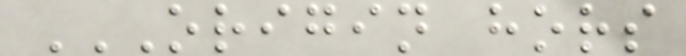ORIGIN HORS
